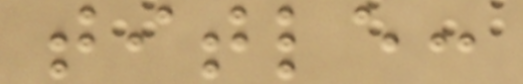title:
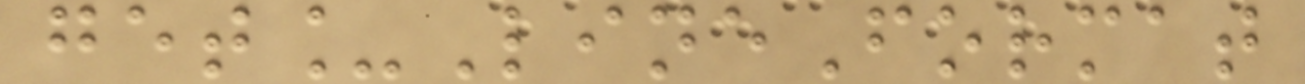get_LineFormat
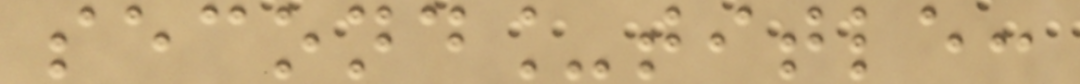second_title:
